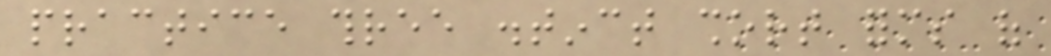practice three distinct short forms of
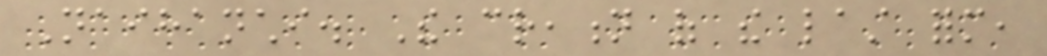Naihanchi. The creation of the last form,
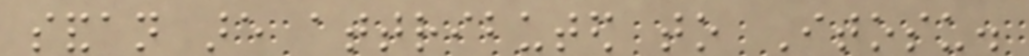sandan are attributed to Itosu.
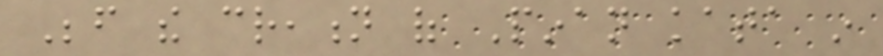Before the creation of Pinan kata in
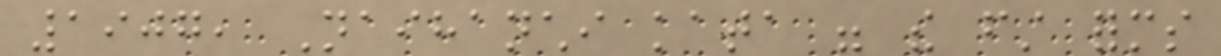1907, Naihanchi kata were the first forms
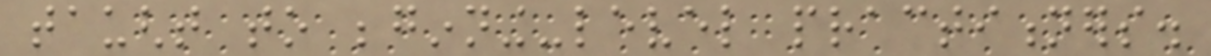taught to beginning-level practitioners.
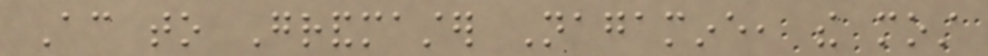According to Grandmaster Nagamine, the most
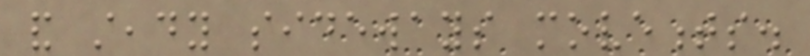and steady sideways movements.
